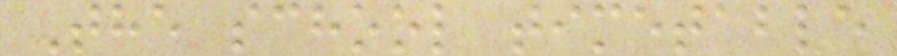The school timetable
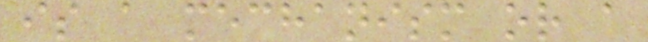is a mechanism or a
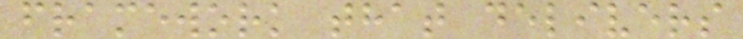framework that delivers
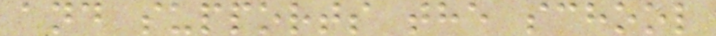and supports the school
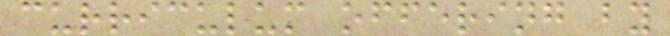curriculum offering by
